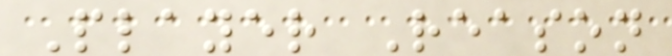Player Reason
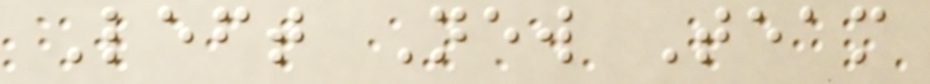Left New Team
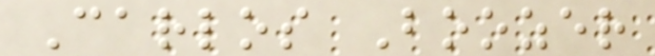Carlos Boozer
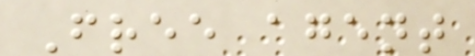Free agent
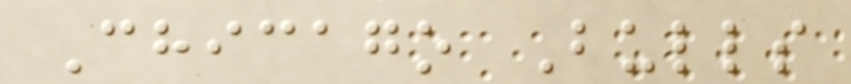Chicago Bulls
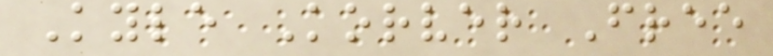Kyle Korver Free
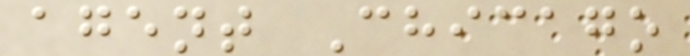agent Chicago
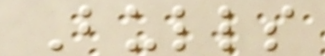Bulls
